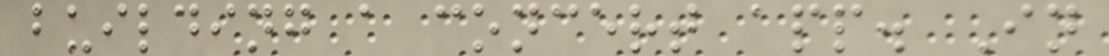building a concert app. In
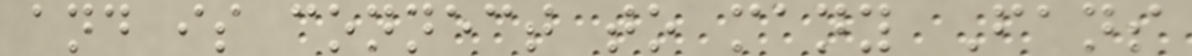and is connect to many Fans
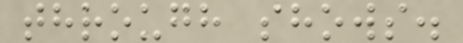through shows.
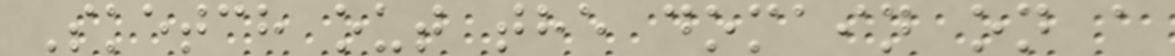Sketch out the domain on a
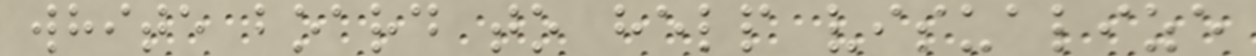white board to help visualize
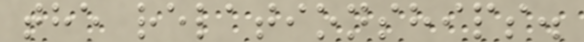the relationships.
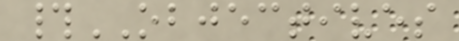#OBJECTIVES
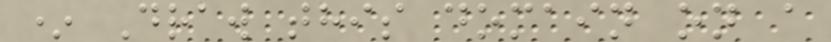* Draw this domain on a
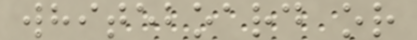whiteboard or
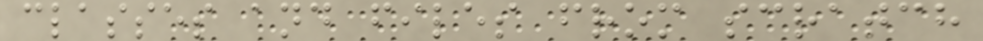classes and files from scratch
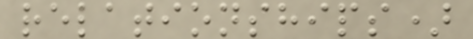relationships)
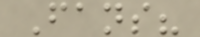Fans?
